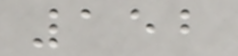152
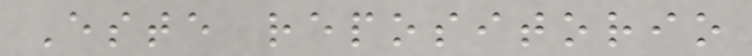Este repositorio
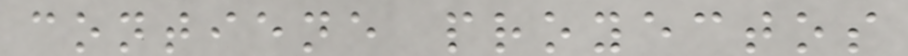contiene proyectos
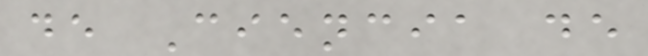de Ciencia de
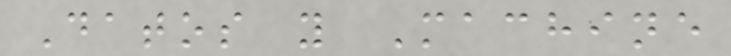Datos y Machine
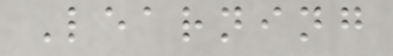Learning
